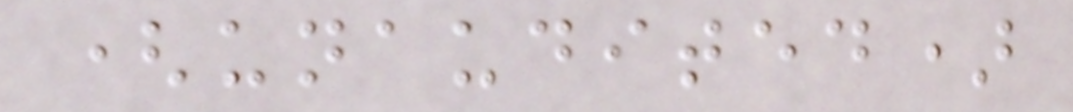(unaudited)
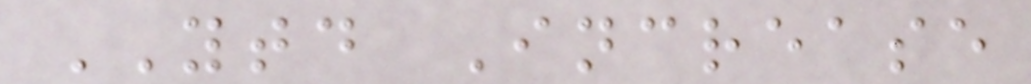YTD Increase
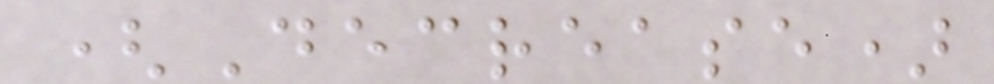(Decrease)
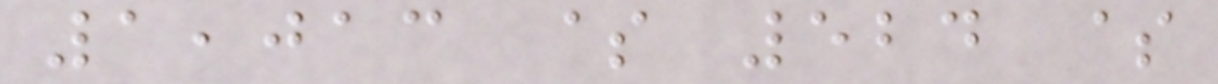1,013 $ 524 $
